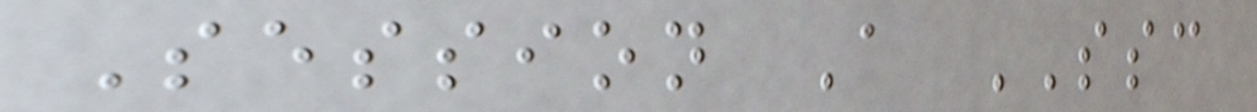Session A SSC
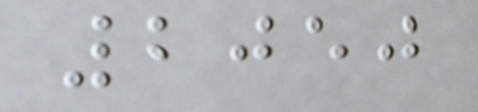2050
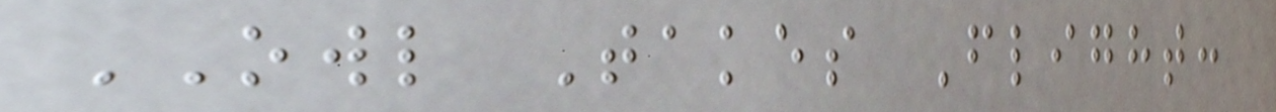OWL Takes Flight:
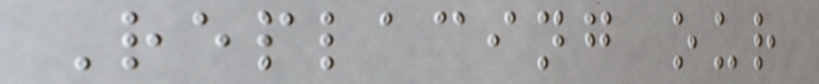Replacing our
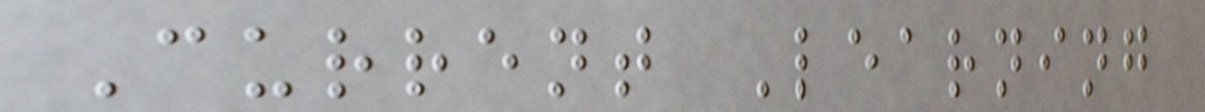Current Learning
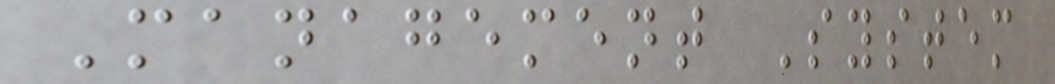Management System
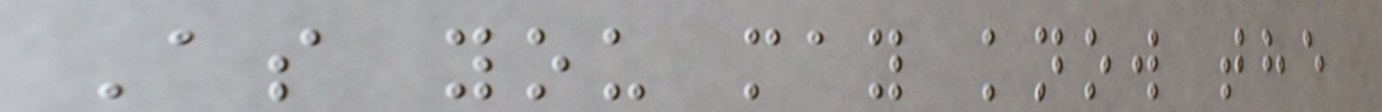As you may know the
